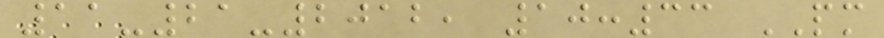11-21-2012, 10:33 PM
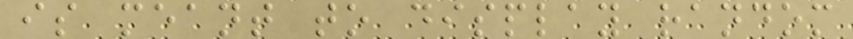is meant to display random
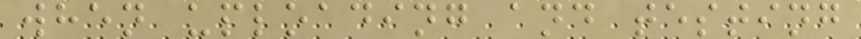when uploading and testing
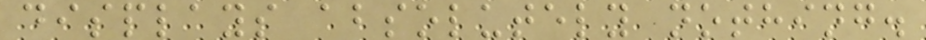displays absolutely nothing.
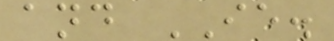and IE.
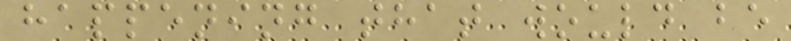happening that would be
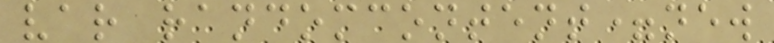var randomcontent=new
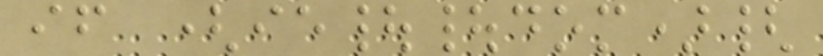if (ie||dom){
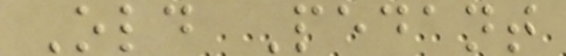Old Pedant
